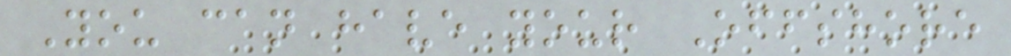You can have your Offshore
